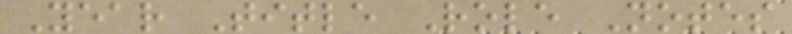Year Title Role Notes
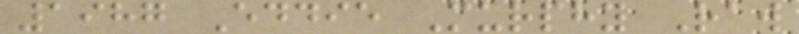1987 Eddie Murphy Raw
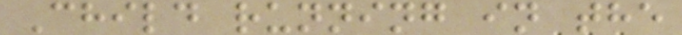Child running in the
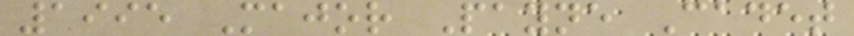1995 Major Payne Cadet
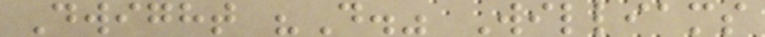Dwight "D." Williams
